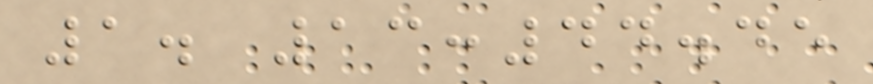1. 13:44.45
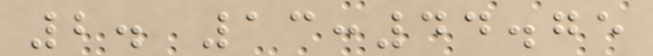2. 13:44.75
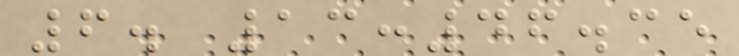6. 13:46.35
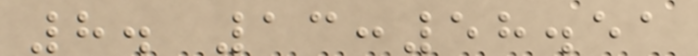8. 13:58.51
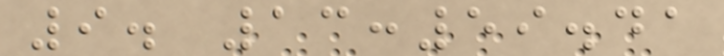9. 13:59.41
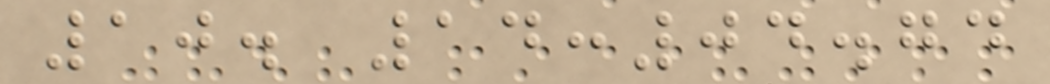10. 14:04.74
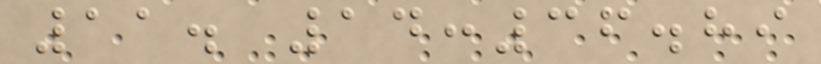11. 14:36.89
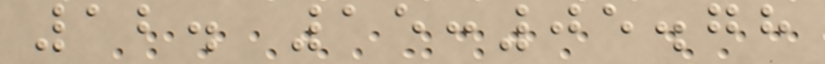12. 15:05.78
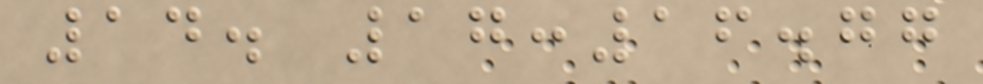14. 17:16.77
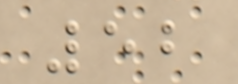52
